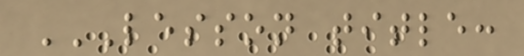LESSON TITLE:
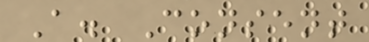A. Consent
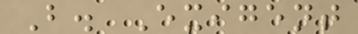B. Exigent
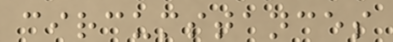circumstances
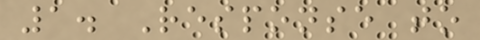1. Response to
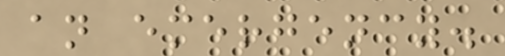an emergency.
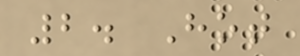2. Hot
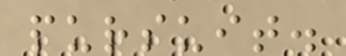pursuit.
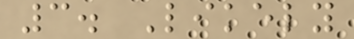3. Likely
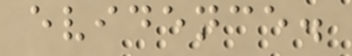evidence.
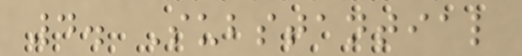4. Substantial
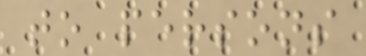to persons
